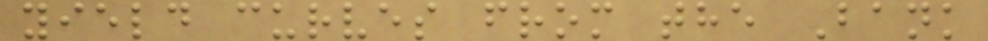yield curves from the Bank
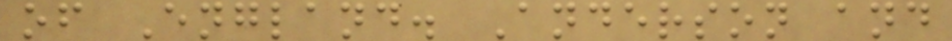of England. Anderson and
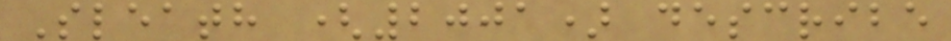Sleath (2001) describe
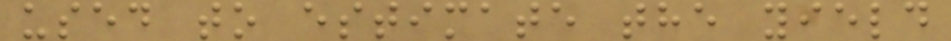used to estimate the yield
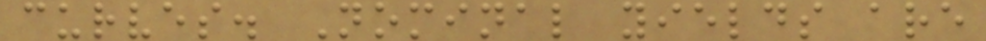curves. Nominal yields are
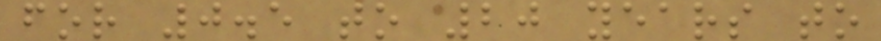for 0.5 to 20 years to
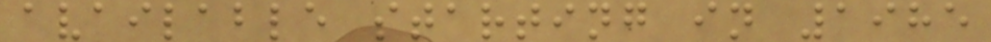available starting in 1985
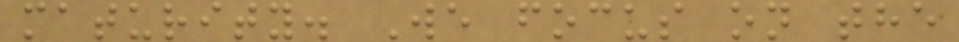maturity. We focus on the
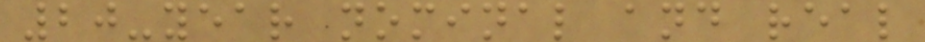20-year nominal and real
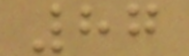87
